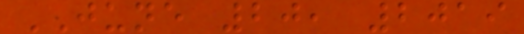JUNE 20, 2019
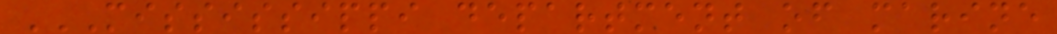MISSISSIPPI DEPARTMENT OF MARINE
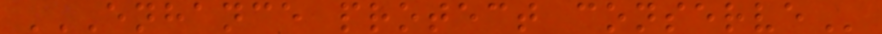ENHANCE PROTECT CONSERVE
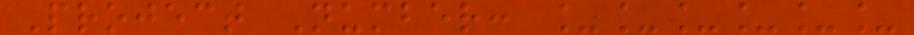Project Number: ______
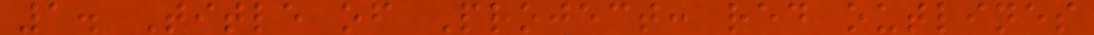1. Title of Project: red outlines
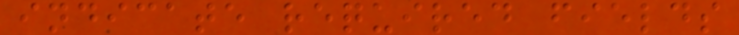indicate required fields
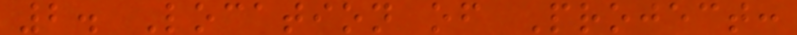2. Location of Project:
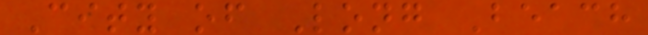City of Long Beach
